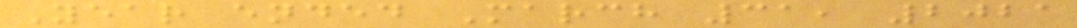Year ended March 31, 2021
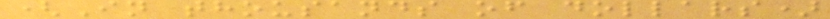(In thousands of dollars)
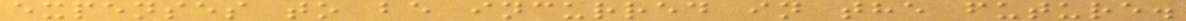expenses to be incurred in the future.
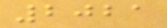2021
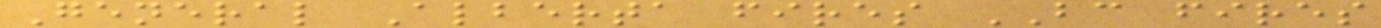General Alberta fires BC fires
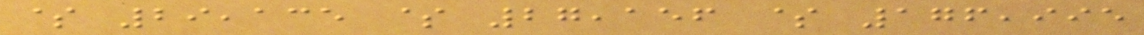$ 29,135 $ 27,156 $ 176,995
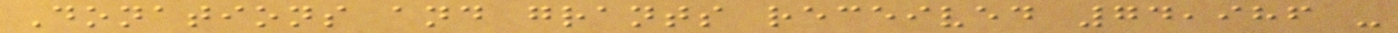Donations and grants received 74,986 -
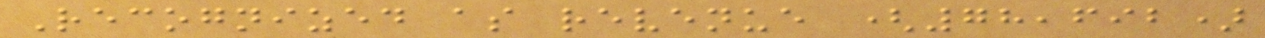Recognized as revenue (78,692)
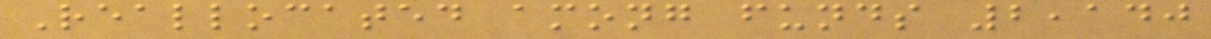Reallocated among funds 2,140
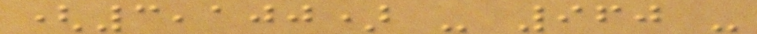(3,100) - 960 -
